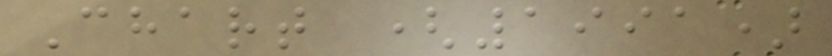Chart (1991)
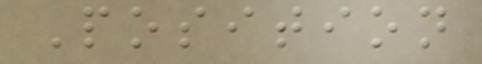Position
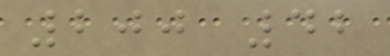200 42
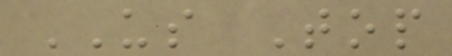US Top
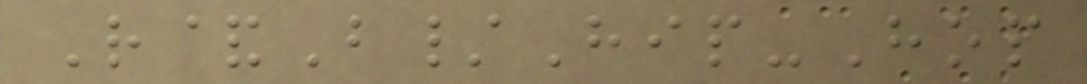R&B/Hip-Hop
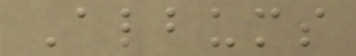Albums
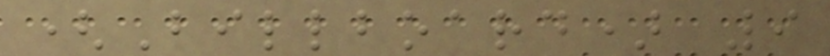(Billboard) 9
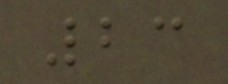23
